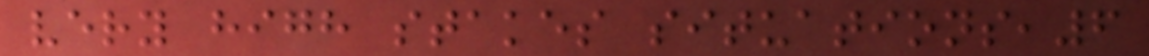very high stakes situations,6
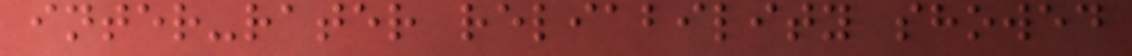inter-rater reliability showed
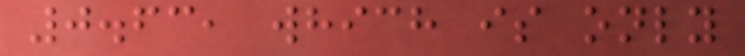0.63, which is only
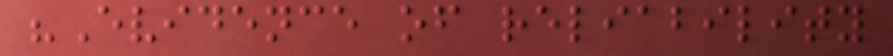"Evidence of reliability
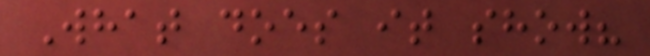What does it show?
